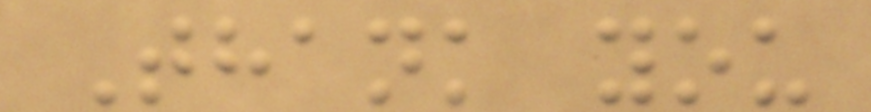Thank you
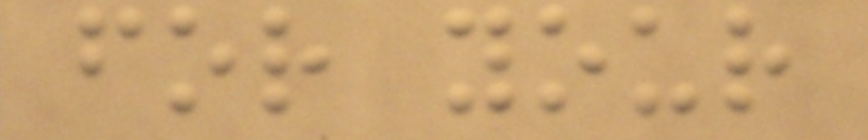for your
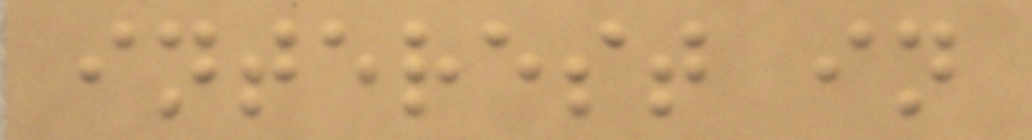interest in
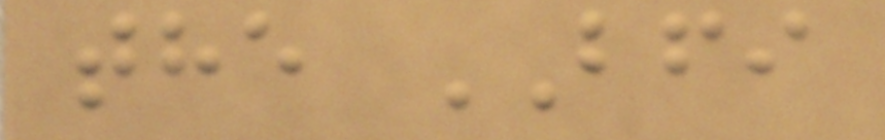the BFI
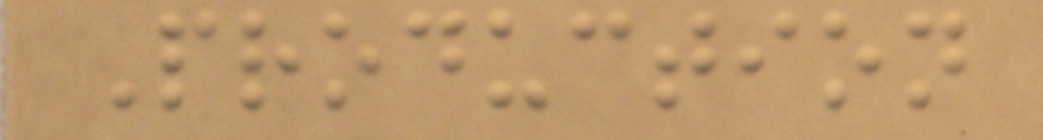Production
